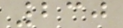230
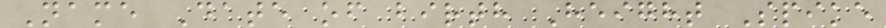Name Date of birth Height Spike
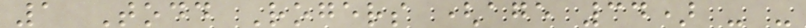1 Todd Rogers (age 34) - -
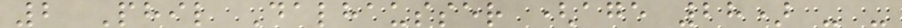2 Phil Dalhausser (age 28) - -
